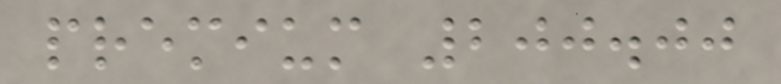premium 200.00
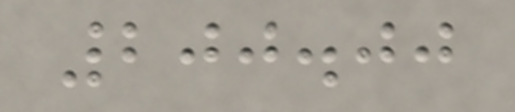200.00
